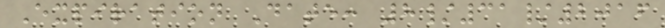Expiration Date: 8/31/2016
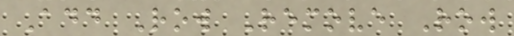Add Row Remove Row
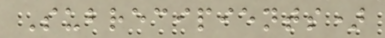Subrecipients)
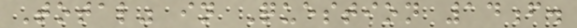Total" in Question 14f.
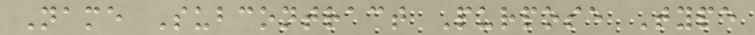Name Subcontract Purpose Type
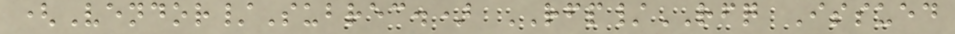(Vendor/Subrec.) RFP/RFQ Issued
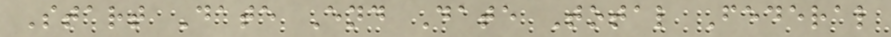Start Date End Date Total Federal
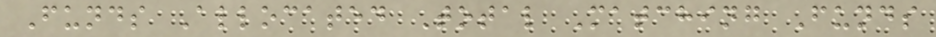Funds Allocated Total Matching Funds
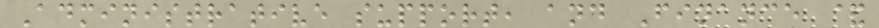Administrative support, and Finance &
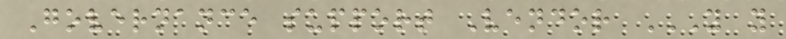Governance support Vendor Y Y
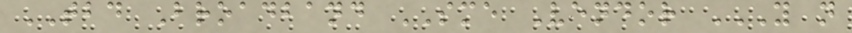TBD Broadband SME Vendor Y N
